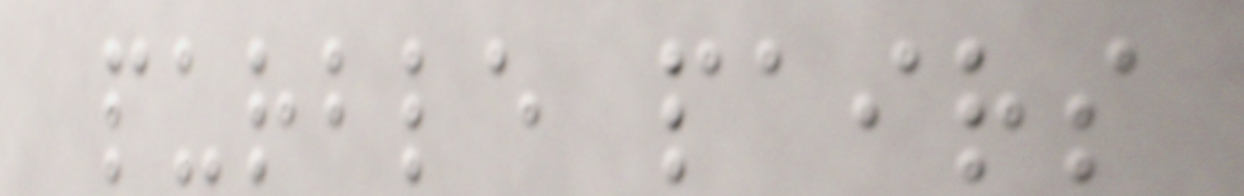purble pairs
